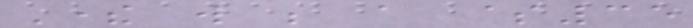There will be a $35
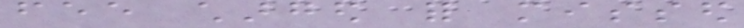fee charged for missed
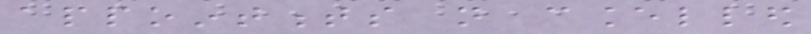appointments not cancelled
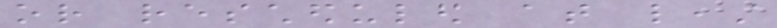or rescheduled at least
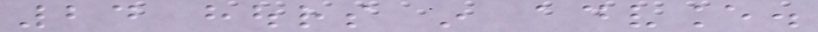24 hours in advance.
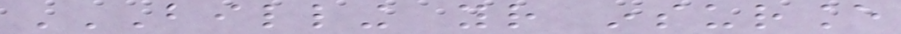BILLING YOUR INSURANCE
